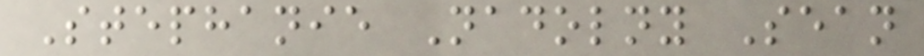Stephanie Nadolny Sean
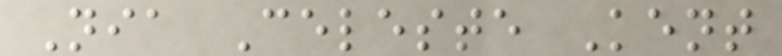Nia Celeste Kent
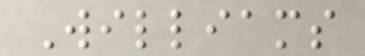Williams
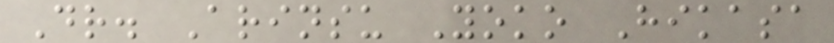Dr. Arinsu Yoko Hikasa
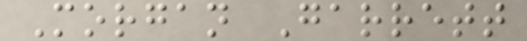Morgan Garrett
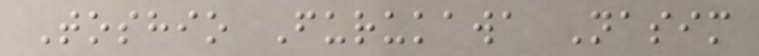Toshio Furukawa Nasim
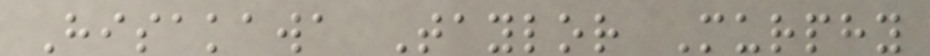Hisakawa Taylor Murphy
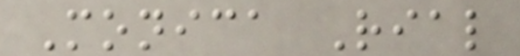Monica Rial
